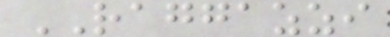RAGGAZZI
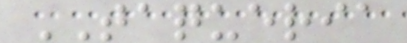TAQUERIA
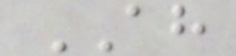AH
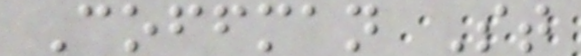Coffman St
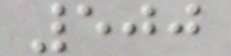500
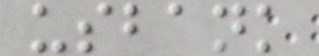usbank
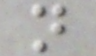n
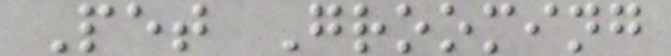Pet Grooming
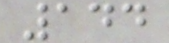144
